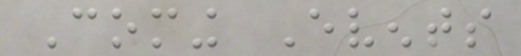Coming Events
